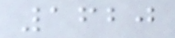1620
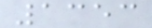1353
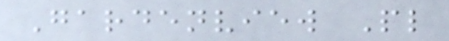Gardenview Pl
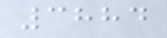3884
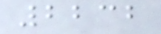2232
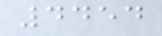4454
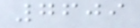7609
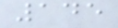145
